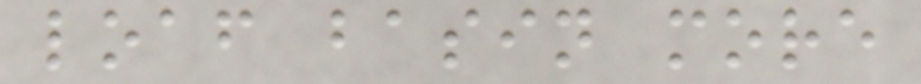loaf basin more
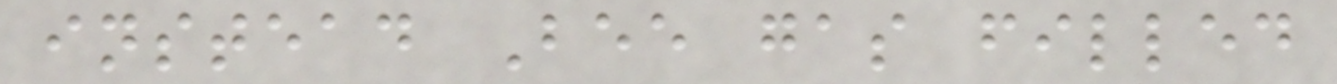instead Bee gas filled
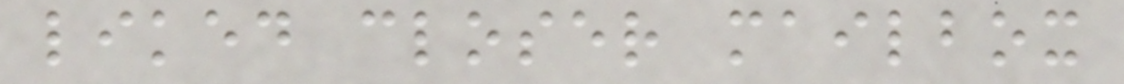liked closer mailbox
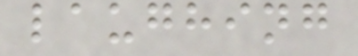laughing
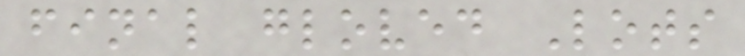final gloved Lots
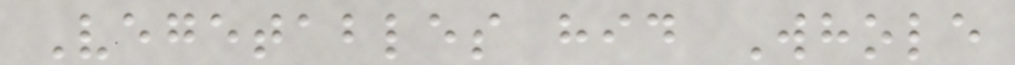Vegetables hid Whole
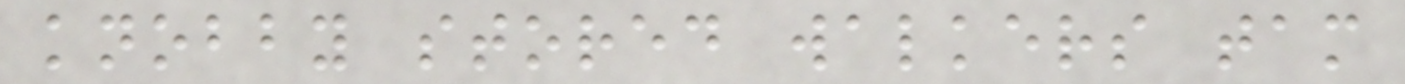knobby stored walkers tam
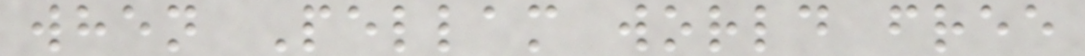when Pellam world free
